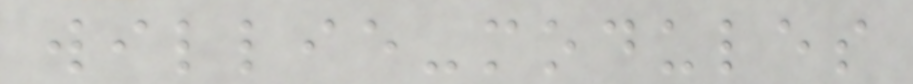willie-modules
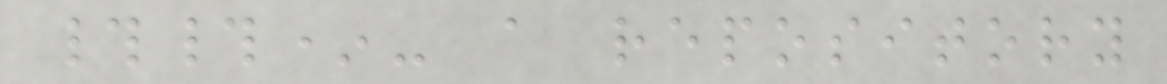##*- a repository
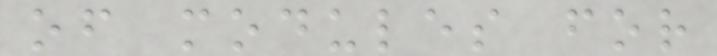of modules for
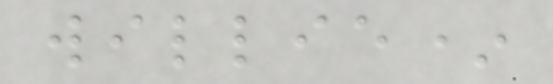willie*
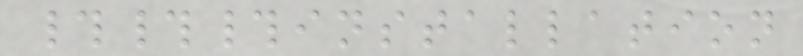###installation
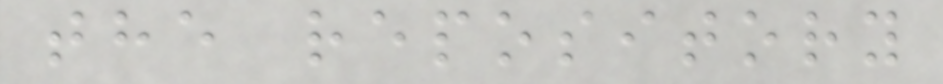the repository
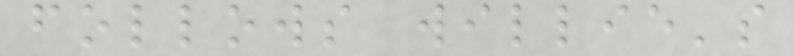follows willie's
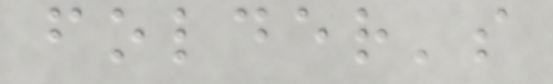folder's
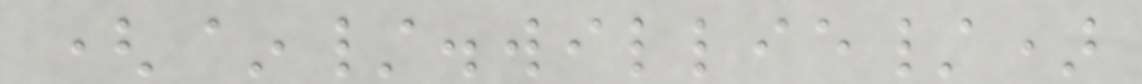(~/.willie/)
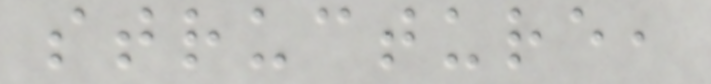structure,
